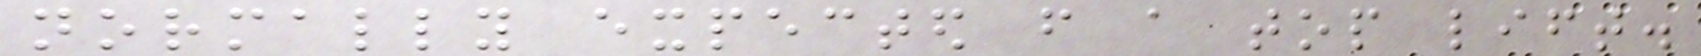normally expected from a top lift.
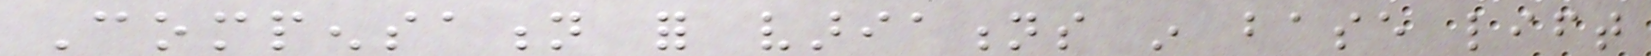Compensation for variations in base lift
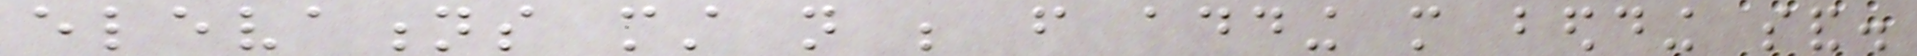elevations must not be from adding more bedding sand.
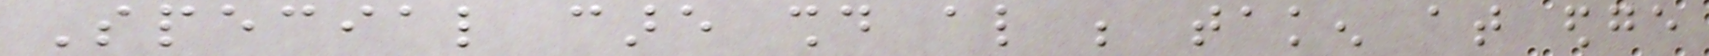Special care should also be taken at edge
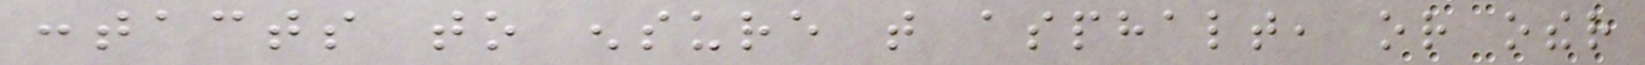contacts to ensure that asphalt, or other
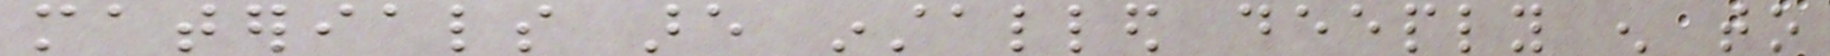materials are installed deeply enough to
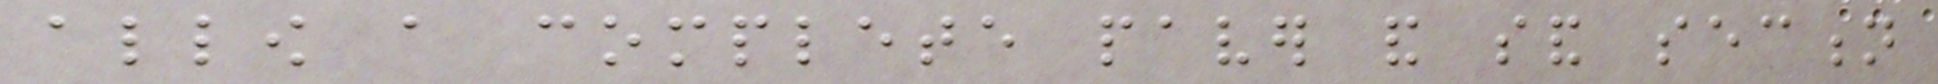allow a complete paver and sand section
